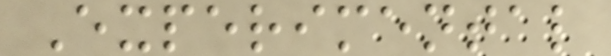Experimental
